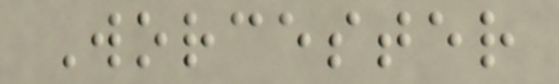Worcester
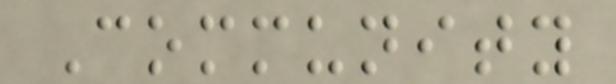Community
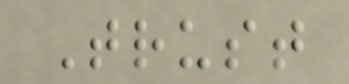Trust
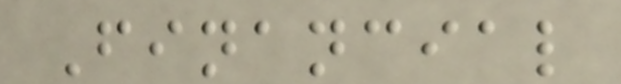Financial
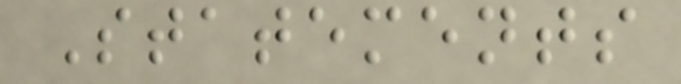Statements
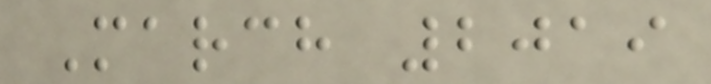March 2019
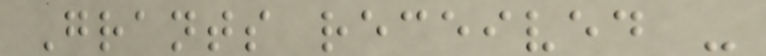Grants received -
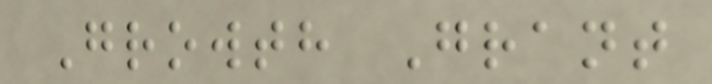Growth Grant
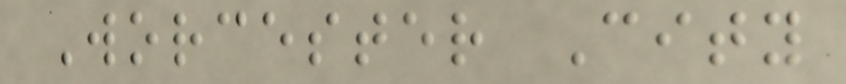Worcester City
